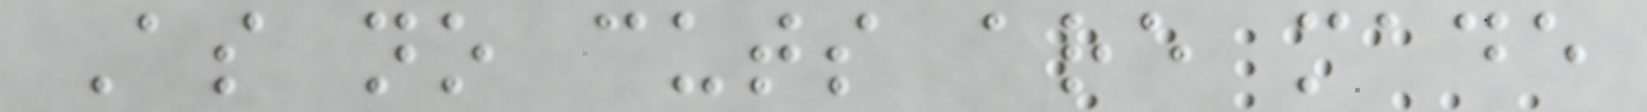As no cuts are made
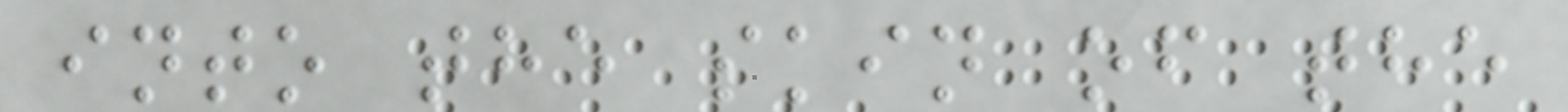into the skin of the
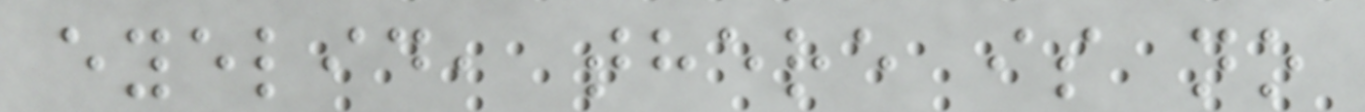eyelid, there is no
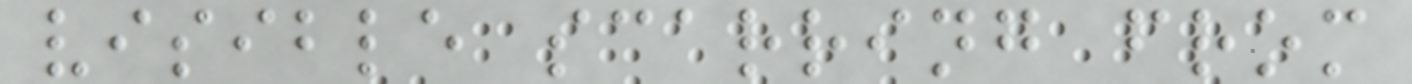visible scarring from
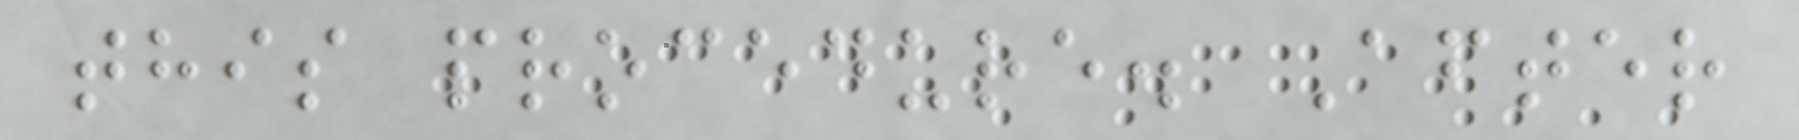this procedure. After
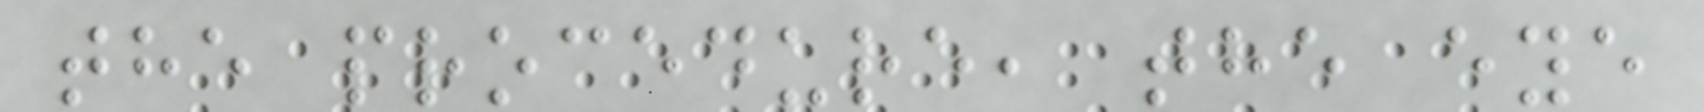the procedure, the eye
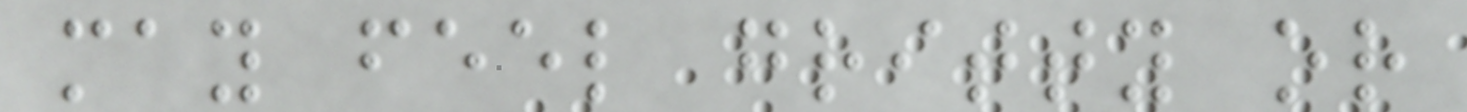may feel gritty or
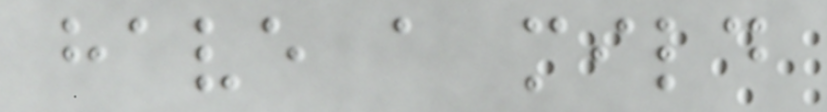have a mild
